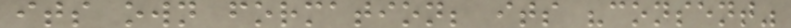its own formation; its "consent"
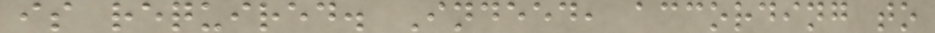is required. Indeed, according to
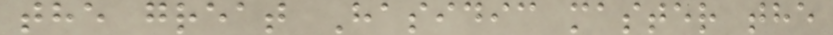the great Hasidic master the
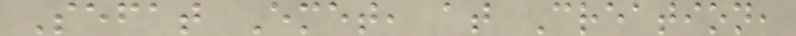Sefat Emet, at Creation,
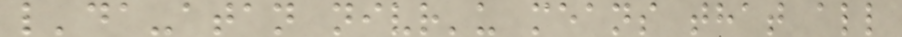l'da-atan nivr'u means that all
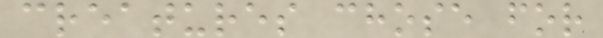creatures chose for
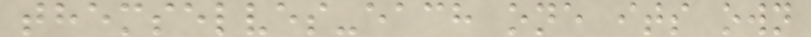themselves-each one its own
